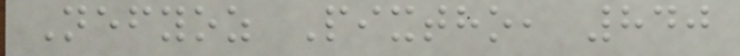Nefyoz Pixtho, 840
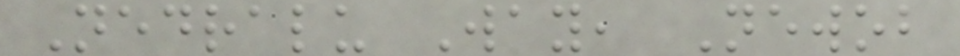Nedralu Way, Newob
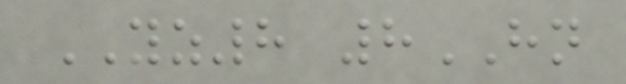YZ8 8HN
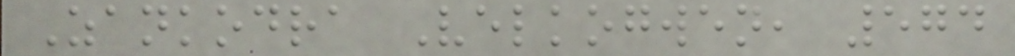Zankodra Velkogwen, 574
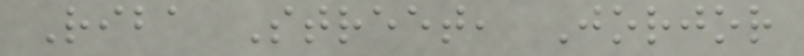Riba Street, Jorjor
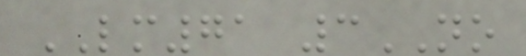LM71 3NO
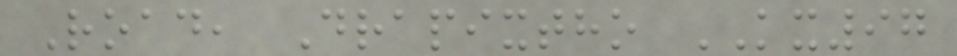Road, Drapixtho KX97
